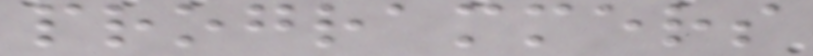programmers
